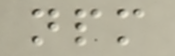npm
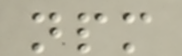npm
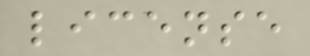license
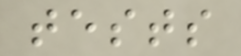tests
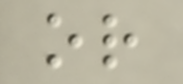or
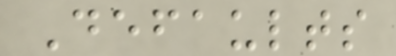Defaults
